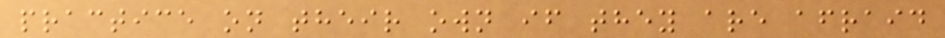practice on their own if they are afraid
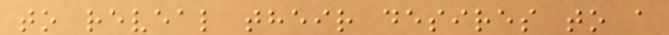to reveal their desires to a
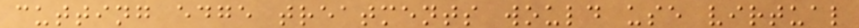cutting edge treatments would use virtual
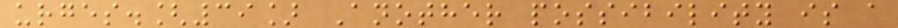urges.[39] Another possibility is a
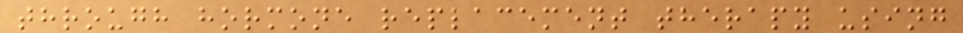through hormone replacement therapy using
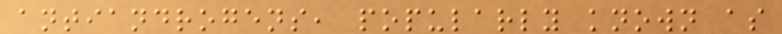antiandrogens, popularly known as
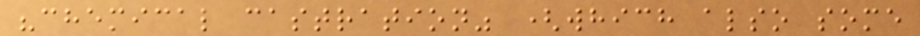"chemical castration" (which also some
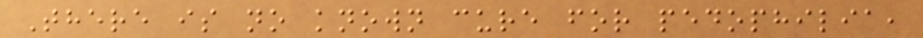There is no known cure for pedophilia,
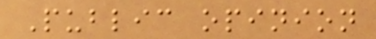Public opinion
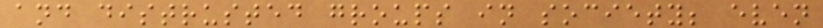and distrusted groups in society; even
